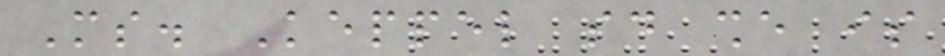Ms. Keppel said she is
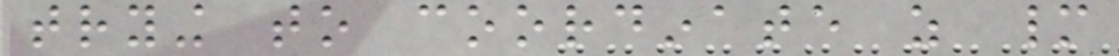trying to coordinate as many
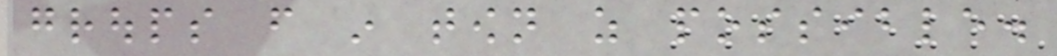groups from in town as possible.
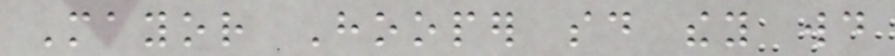Mayor Hooper said they would
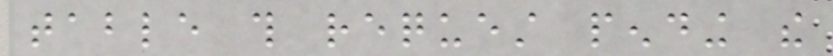table this request pending the
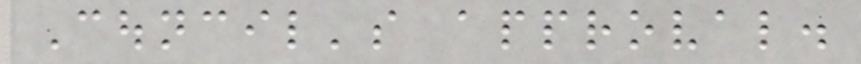Council's approval.
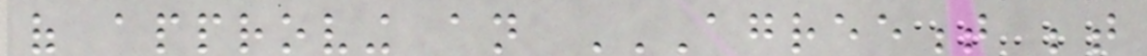of approving an AGREEMENT BETWEEN
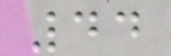44
